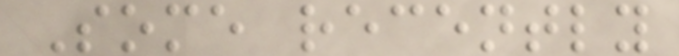Some recently
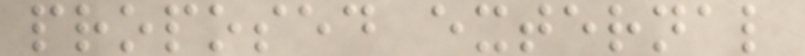proposed external
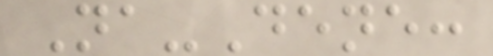Na-Dene:
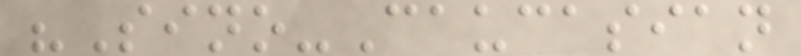"Sino-Caucasian
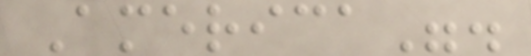America".
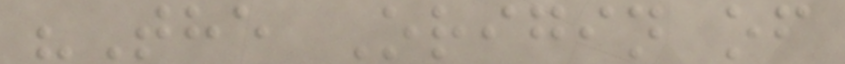"The Origin of
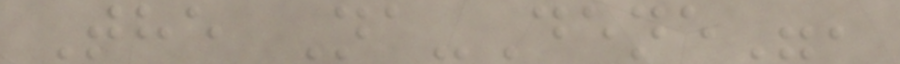The Na-Dene",
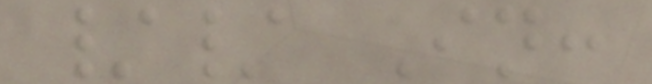// In:
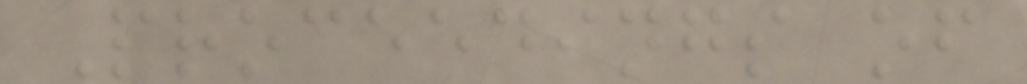Proceedings of
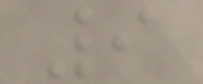9
